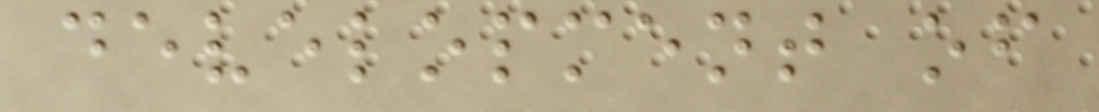development of
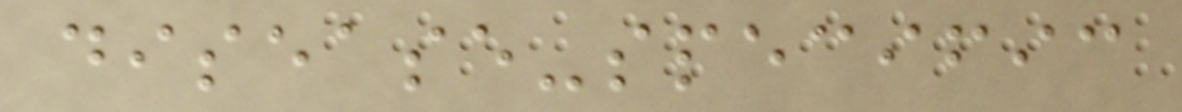disease-specific
